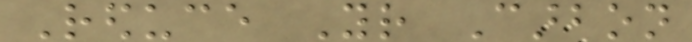Reduce Your Carbon
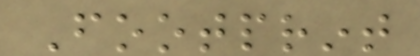Footprint
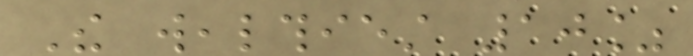The wealthiest 10%
